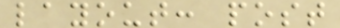layout: post
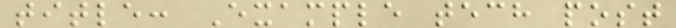title: Example tech post
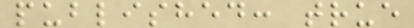published: true
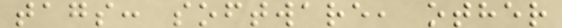tags: software, other
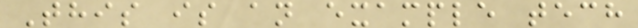This is an example tech
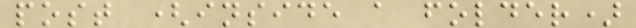post (inside a folder)
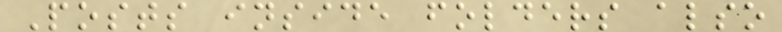Posts inside folders also
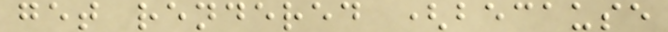get rendered (because
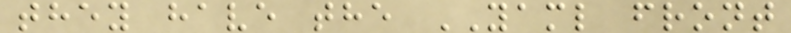they have the YAML front
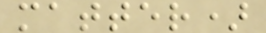matter)
